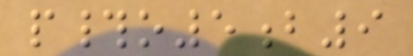p#o5b9
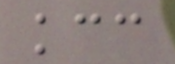kcc
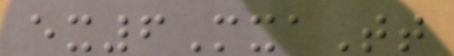ex6MxaTt
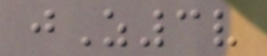jZ3v
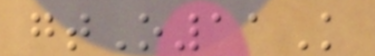gtO11K
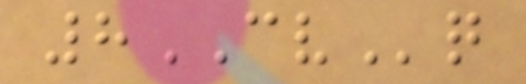8CVq
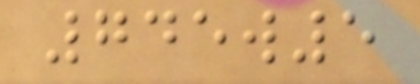745w5
